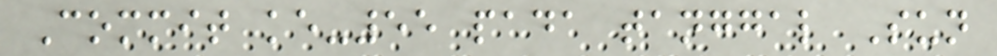Commit ke-55 pada tanggal Sun
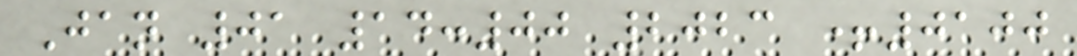Jan 01 14:00 2023 +0100
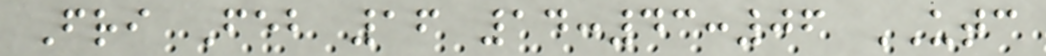Fri Feb 16 14:43:06 UTC
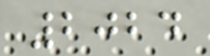2024
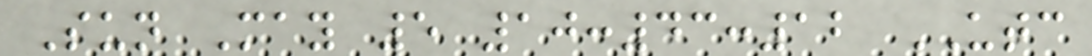Sun May 5 10:43:12 UTC
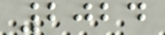2024
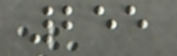255
